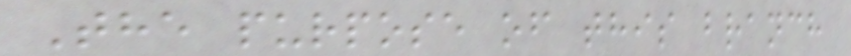The purpose of this branch
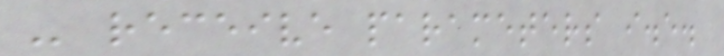- receive parameters i.e.
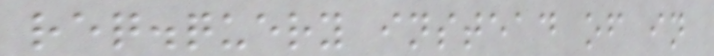req.query instead of in
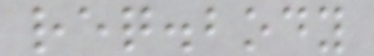req.body
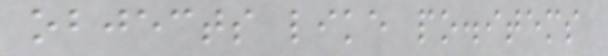objects like po.items
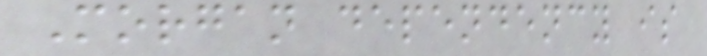Morgan dependency is
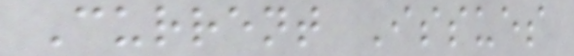Current Issues
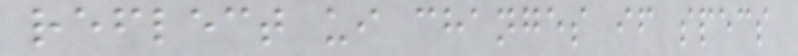reflect ui changes if specs
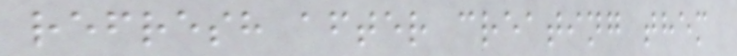refresh after creating them
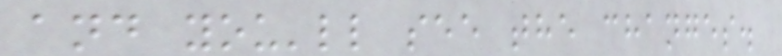and you'll see the changes.
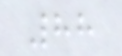88
